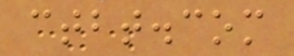ctbt.com
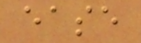ease
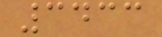3433
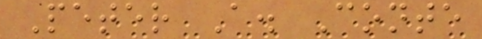Peter A. Conte
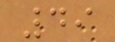49
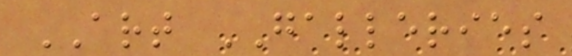ART GALLERIES
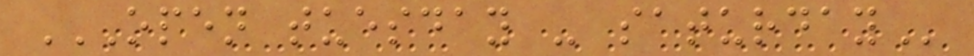OPEN TUESDAY - SATURDAY
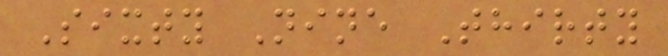Sixty Nine Thirty
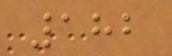182
